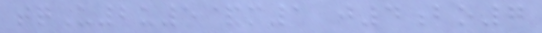tqU2u5&m1 j4bo7
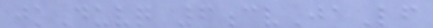jkDuvq 6cvJaLf
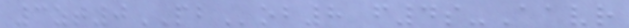3zt0PBob8 f4s-Aavr
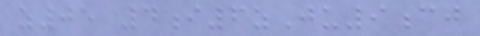z05 4i6zJu9cj
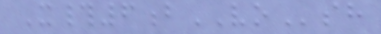X#6bVOsh
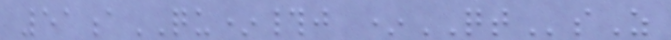51aQU*#j *QTsZ
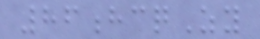86hcqZy
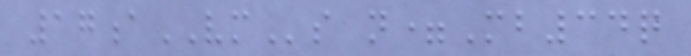17aVMs n=Mb34q
